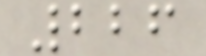226
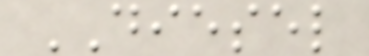DIESEL
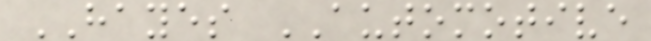HAYES AUTOMOTIVE
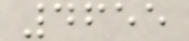4655
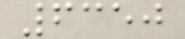6350
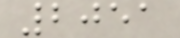2051
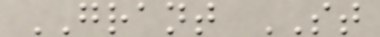GRANT ST
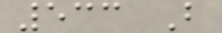533 B
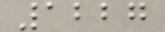1227
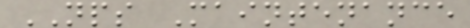NPS Maintenance
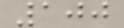100
